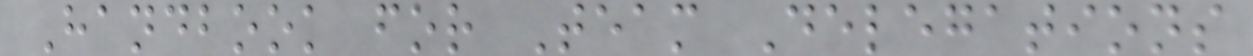Handbook for Team Delegations
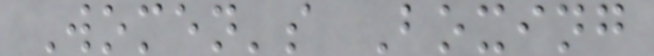Women's Boxing
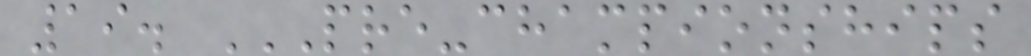19. PRE-CHAMPIONSHIPS
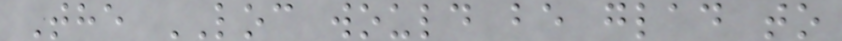The LOC would be glad to
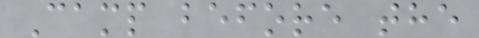Camp before the
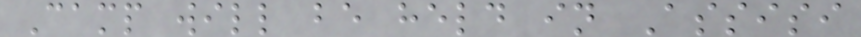Camp will be held in Assisi
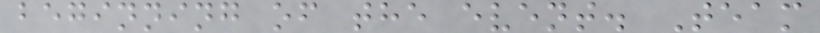beginning of the event. Team
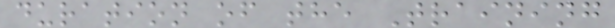duration of the Training
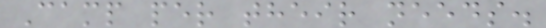Camp per their needs.
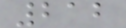212
